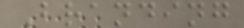Branding
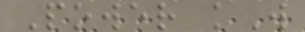Power kW
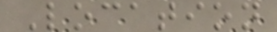Location
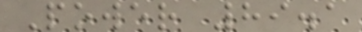Power 89.1
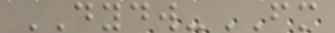DYDW-FM
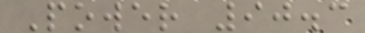Power 90.3
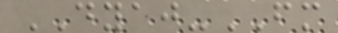DYAJ-FM
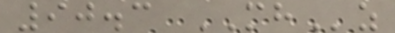90.3 MHz
